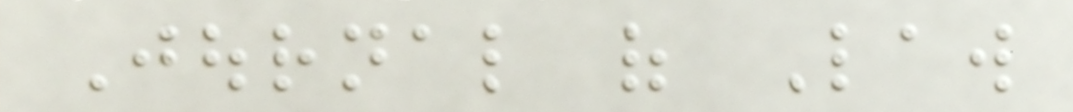Journal of Law
